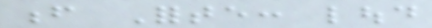f Forte: loud
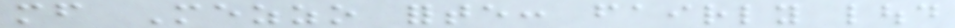mf Mezzo forte: fairly loud
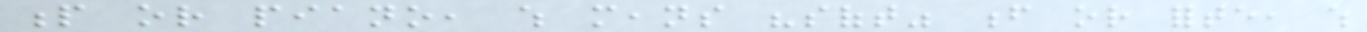p or piano, which means "soft" f or forte, which
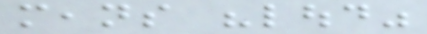means "loud"
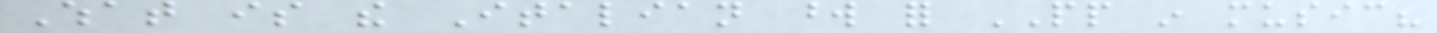What is the Italian word for PP in music?
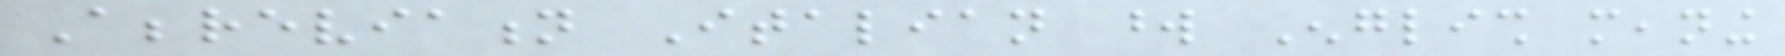Abbreviation Italian word English meaning
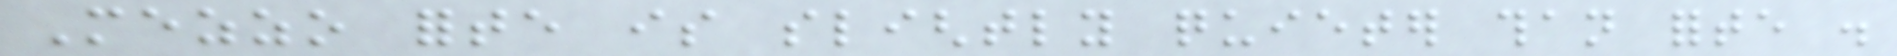Mezzo forte is slightly quieter than forte .
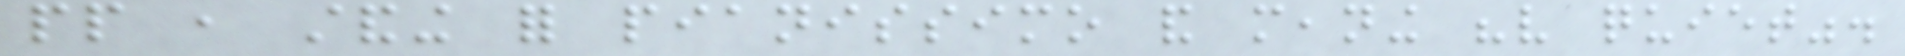pp , standing for pianissimo and meaning "very quiet".
